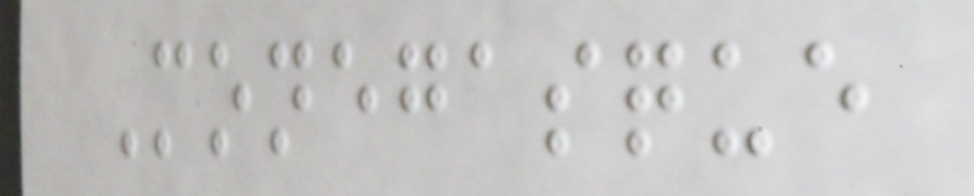Monegasque
